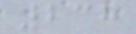238
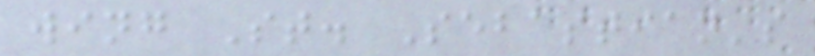wing St. Sebastian's
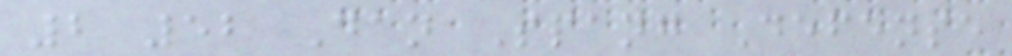2 52 Dan Spang Defense
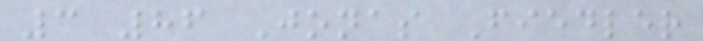3 86 Jonas Fiedler
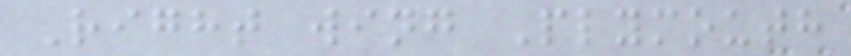Right wing Plymouth
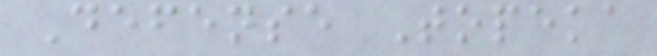Defense Topeka
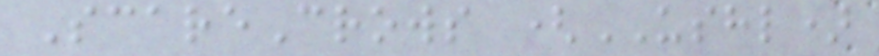ScareCrows (USHL)
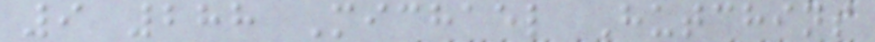9 288 Michael Hutchins
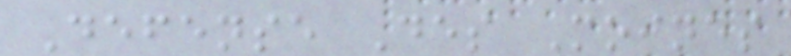Defense Des Moines
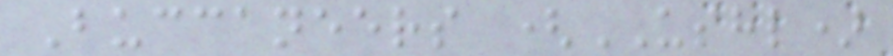Buccaneers (USHL)
